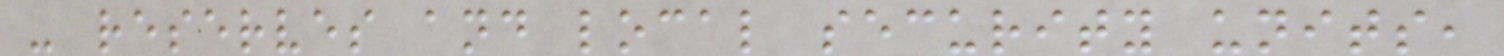- reserves and local security units,
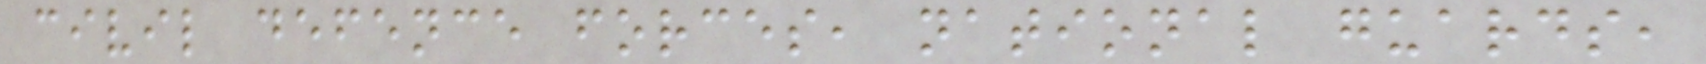civil defence forces, national guards,
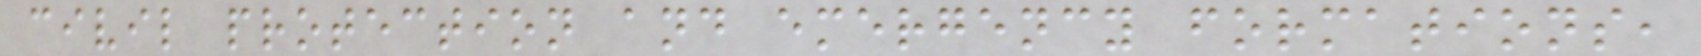civil protection and emergency formations,
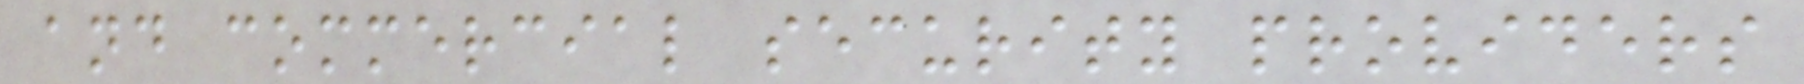and commercial security providers
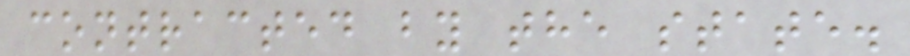contracted by the state.
